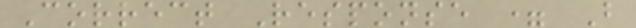Correct Response = B
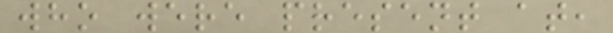who were present at,
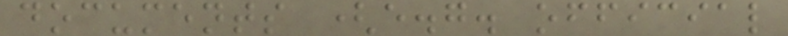documents (e.g. official
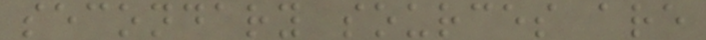secondary sources are
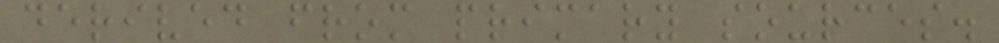derived from primary sources.
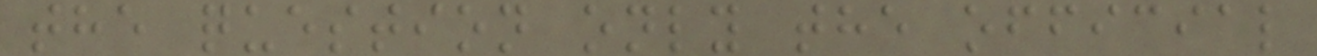the question only the official
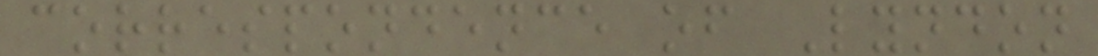correspondence of Lyndon
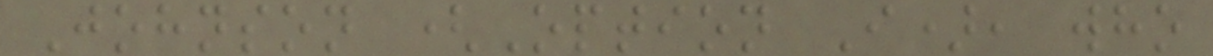Johnson (Option I), who
